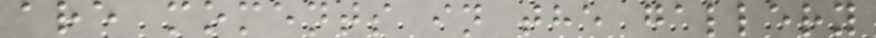are moments in the gallery
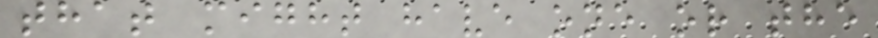that might have one or the
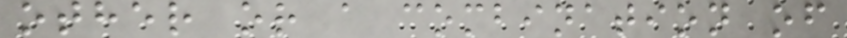other or a combination of
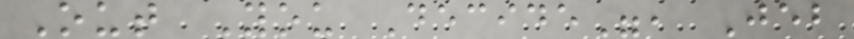Out You Decide", Jeb
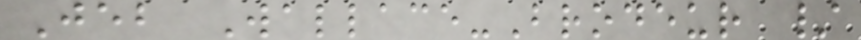Jeb Wallace-Brodeur /
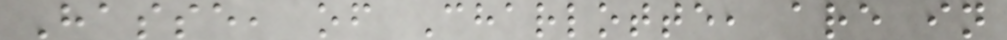Hasse, of Charlotte, are in
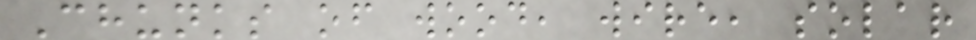Chunks of wood, wire, solar
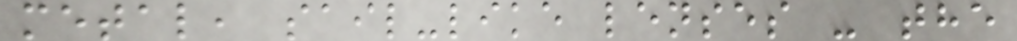metal, sail-like lenses - the
